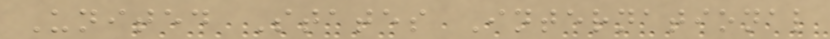United States International
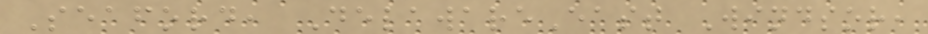Seaford, DelawareEast Windsor,
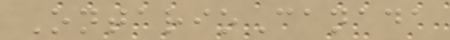OntarioCanada
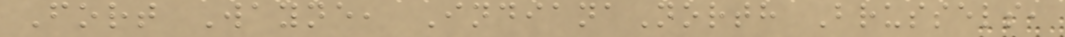Fort Wayne, IndianaNorth Brussels,
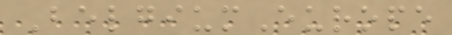BelgiumEurope
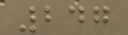247
